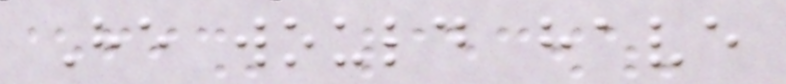He would have
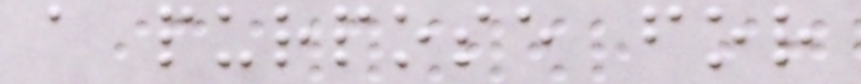a purpose for
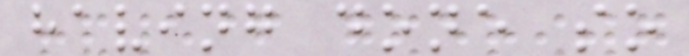having done so
